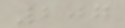207
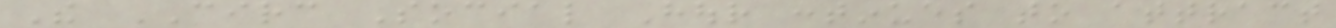The CIRC Social Hour continues to attract
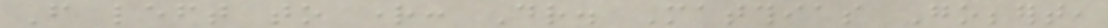From left to right: Dr. Matthias Gobbert,
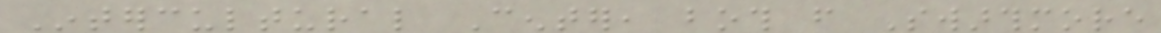Intercultural Center, both from Swarthmore
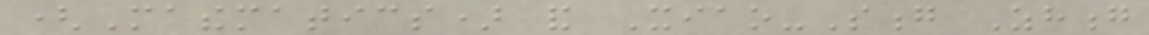(Mathematics) and Xiao-Song Zhong
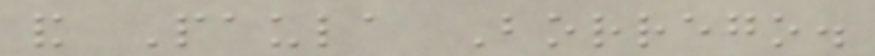and Paula Borrego.
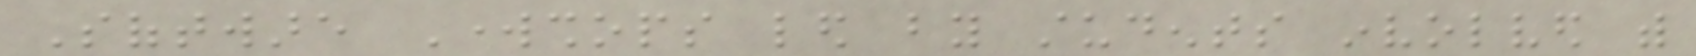Software Workshops led by students involved with
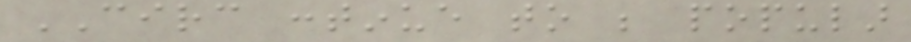CIRC continue to be popular
